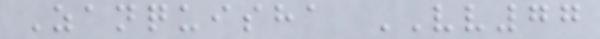Zanquisha VV77
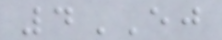4EJ
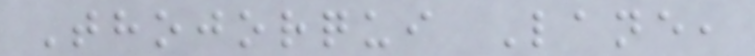Thojorqui Lane,
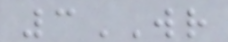3WR
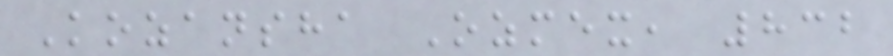Kozansha Ozmex, 832
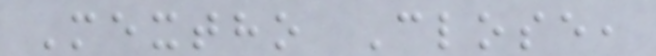Mextho Close,
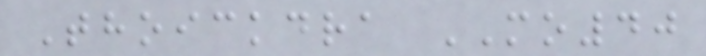Thoickdra MO40
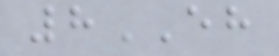8EH
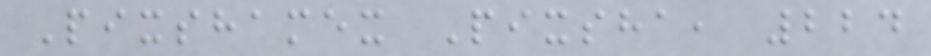Pixshamex Pixsha, 224
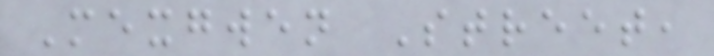Mexgwen Street,
